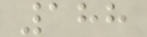188
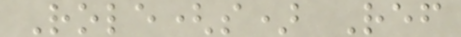Role(s) Ref
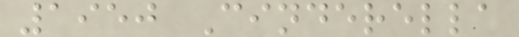1950 Cinderella
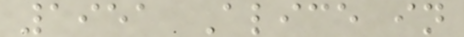1951 Alice in
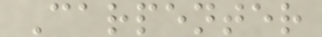Carpenter
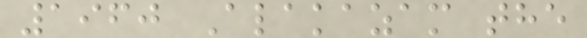1960 Alakazam the
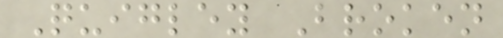Quigley Broken
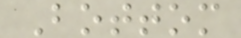Bottom
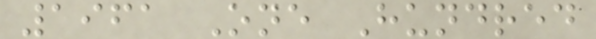1961 One Hundred
